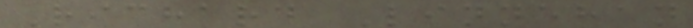Richard Linnehan
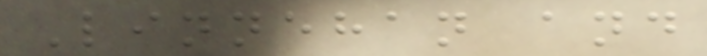Linnehan and
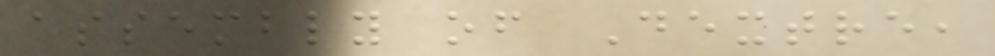assembly of Dextre,
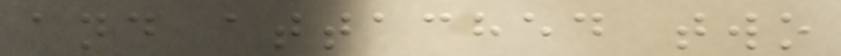and attached two
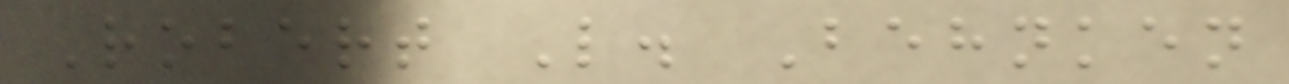Robert L. Behnken
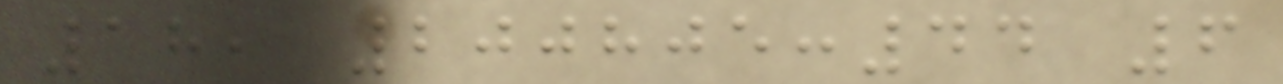18, 200805:44 6
